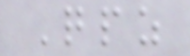Qpz
